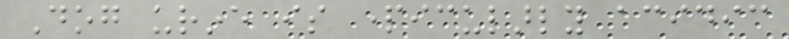Dog urine is particularly acidic
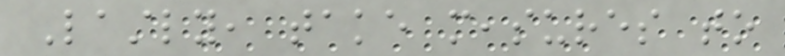Lastly, take measures to
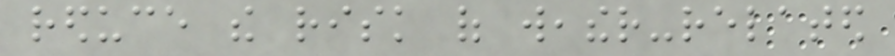reduce the risk of weather-related
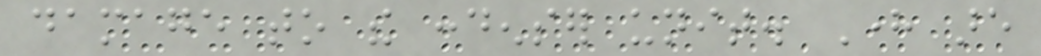damage to the condenser unit. Here are
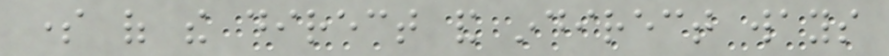some of the direct and indirect ways
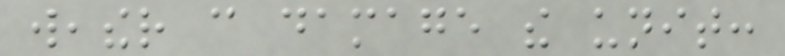weather can damage the unit:
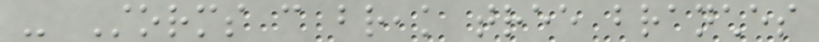- Storms can break tree branches
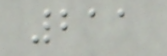211
